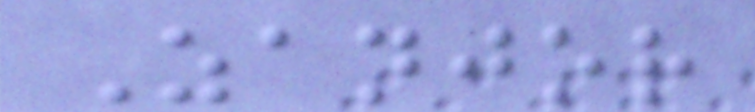Zanjor
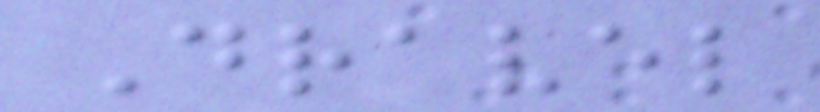Dravel
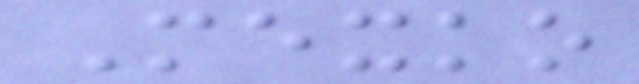Mexko
